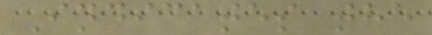Indicates the
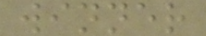winner
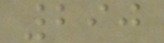290
